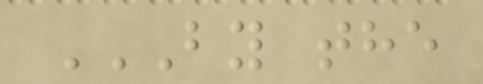BY THE
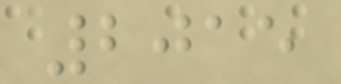2015
